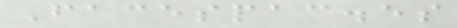Facespac.es
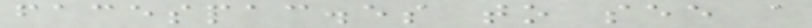facespac.es to see a
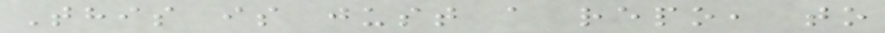This is just a repo, to
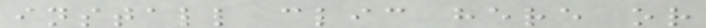install clic here or
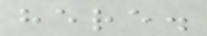here.
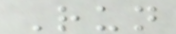Run
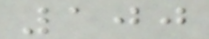100
